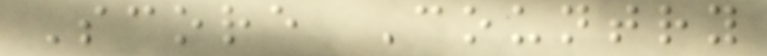Score Country
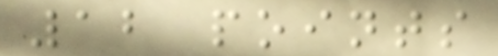12 points
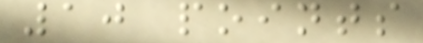10 points
